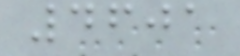4601
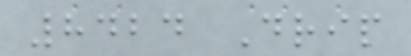8424 Drip
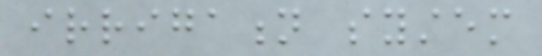irrigation system
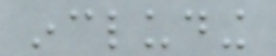including
